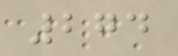274
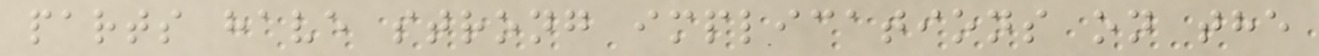parts have strong implications on the
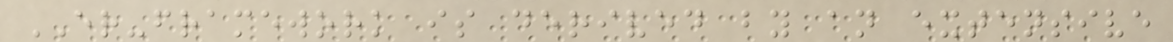ER-framework is derived by an extensive
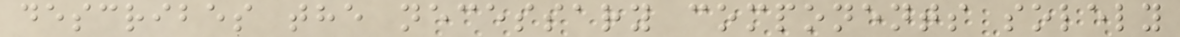describes the necessary components solely
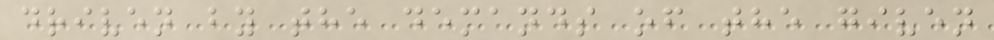driven by the demands of the given
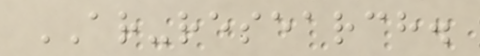AR-research.
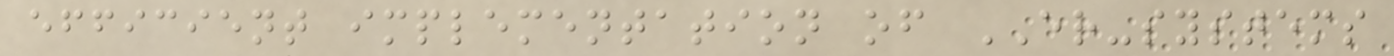efficient implementation of ER-systems
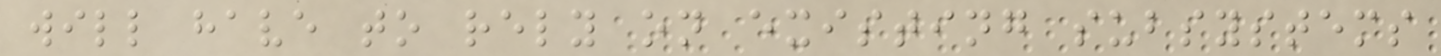will have to rely on existing subsystems
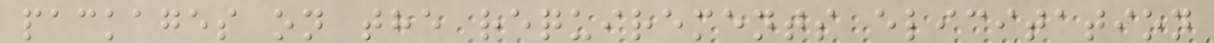packages on the requirements elicitation
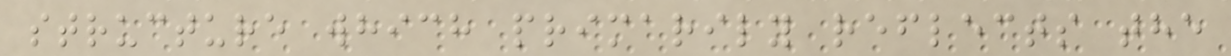structure which primarily reflects the
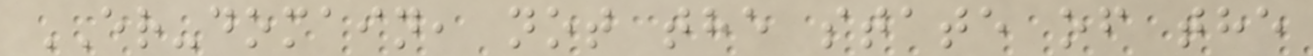ER-domain, not the state of the
